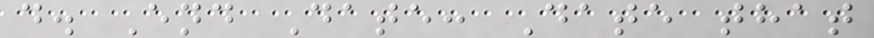d. End Date: Date that
